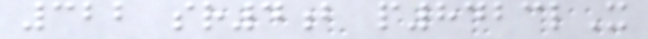322 sr4b p8423lX
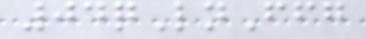04qLnFfg
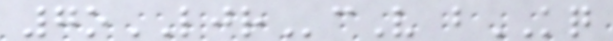7oLJRcV bKQ
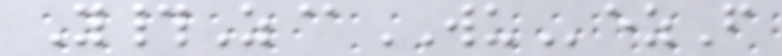Y#Z@WUezF
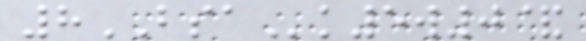8BSAk5w0&
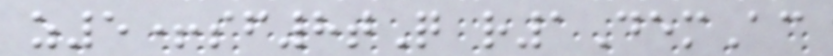z5+sf8tQ r1DemAc
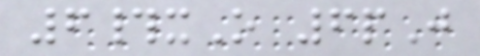6#xO 6pJ
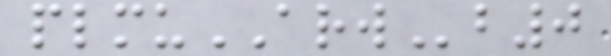plmuARWb0
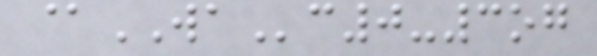@WAc0-3og
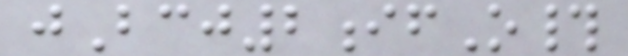jBcj2ifO#
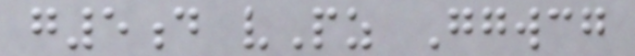g5d vPz Ggwcg
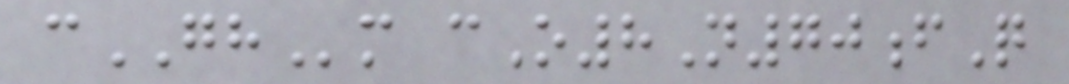cGHm cO8N70fQ
